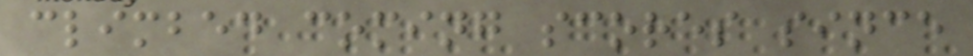climbed coming scores since
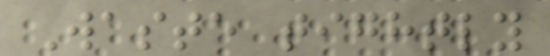Waste tightly
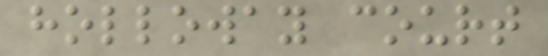holloway court
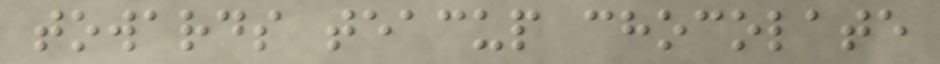towards teacup chocolate
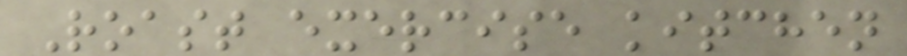Roast exercise kitchen
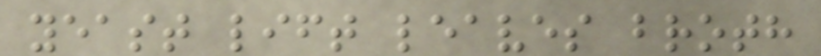yeast lift leaves broth
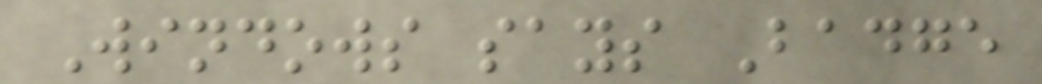Windows says Badge
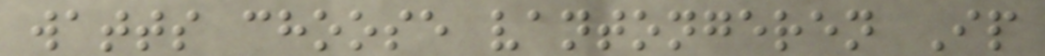watts choose vantongeren Ip
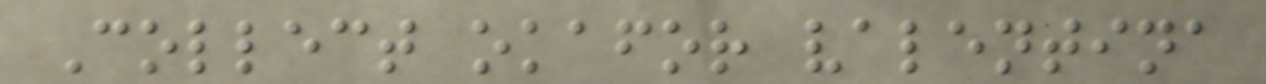Collect okafor valentina
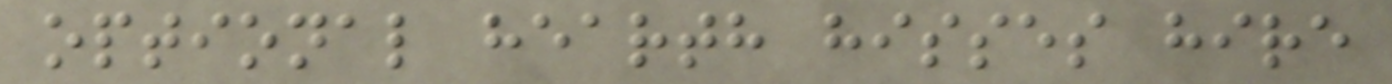optional hearth hisses hire
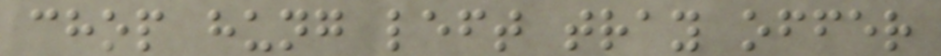chop hung left tray offer
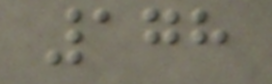178
